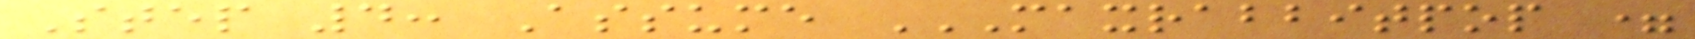Step 4: Assume MAXRABBITPOP =
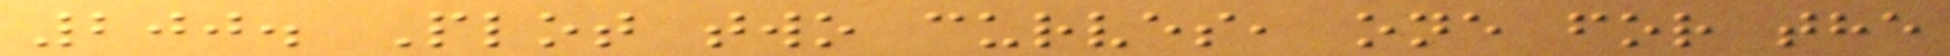200. Plot two curves, one for the
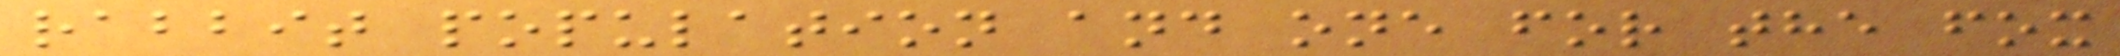rabbit population and one for the fox
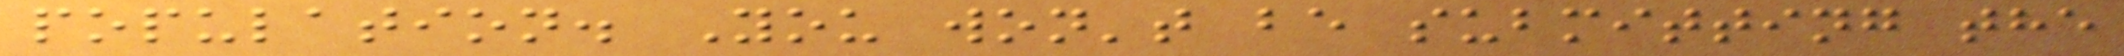population. You won't be submitting the
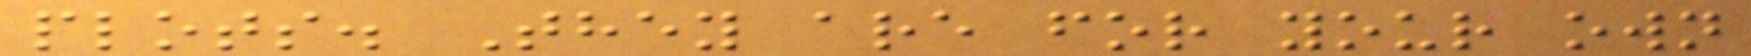plots. They are for your own
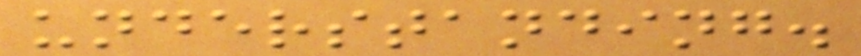understanding.
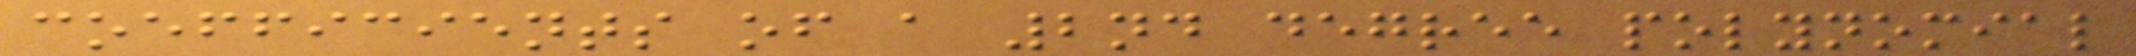coefficients of a 2nd degree polynomial
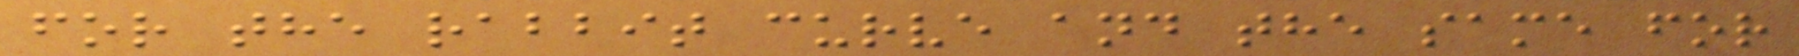for the rabbit curve and the same for
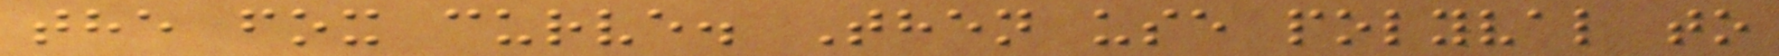the fox curve. Then use polyval to
